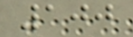100
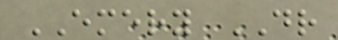EMERY DR
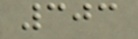303
